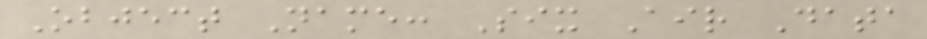Object Name: Six Air Data
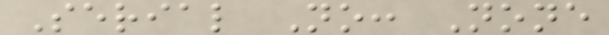Serial No: None
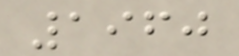1960
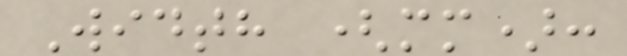Width (mm):
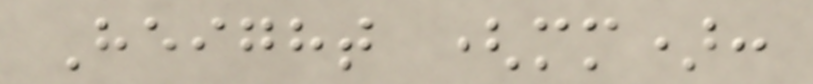Height (mm):
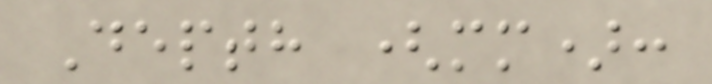Depth (mm):
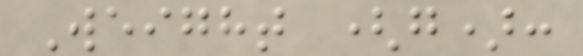Weight (g):
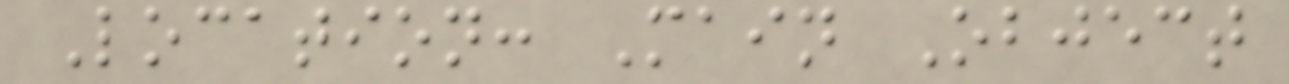Location: Main Object
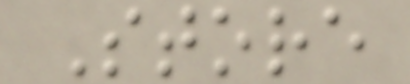Store
